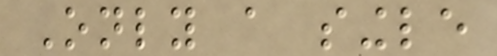Only a single
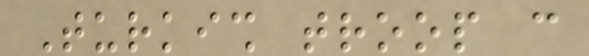Turkish troop can
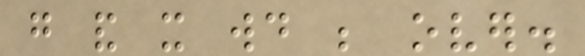go and it would be over.
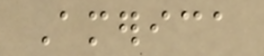America
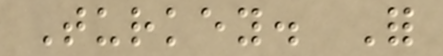Turkey. For
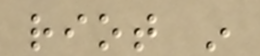riot in
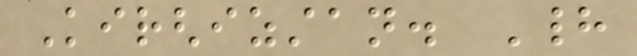Kirghizstan. Had
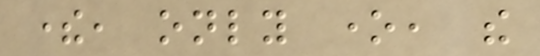there, only one, the
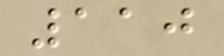110
